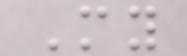My
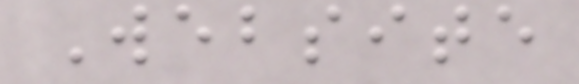Website
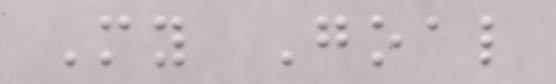My Goal
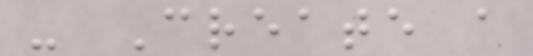- Create a
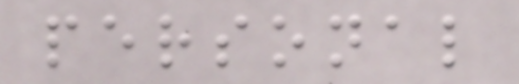personal
